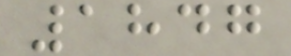1847
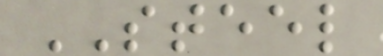STEEL
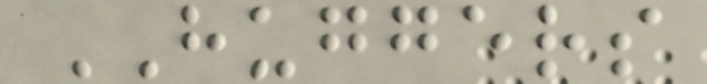HUGGERS
